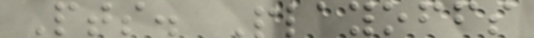Pts. Playoffs
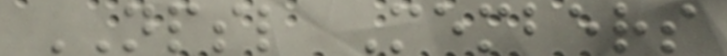NPSL Members
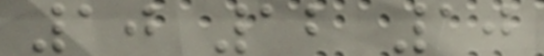10 12 10
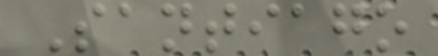Santiago
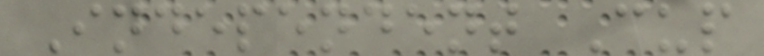Independent Cup
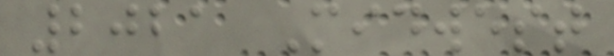2021 Midwest
